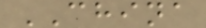CHINA
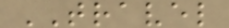TRAVEL
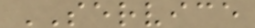SERVICE
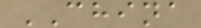CHINA
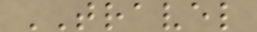TRAVEL
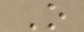O
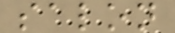salon
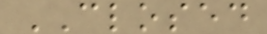CLOSED
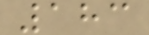183
